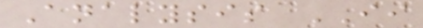Analysis II
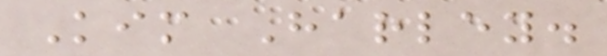Kim Harley.
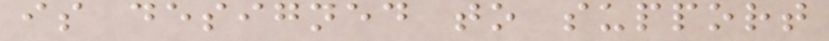is designed to support
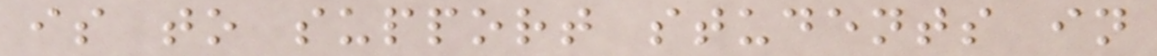is to support students in
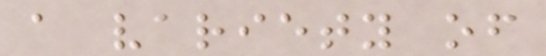a variety of
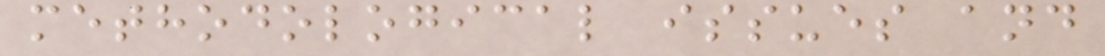methodological issues and
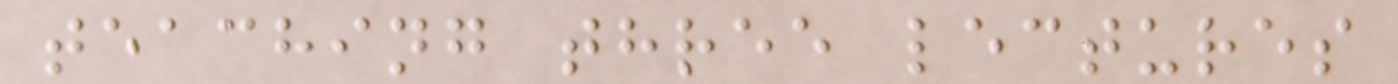teaching three lectures
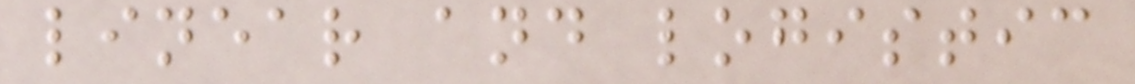linear and logistic
